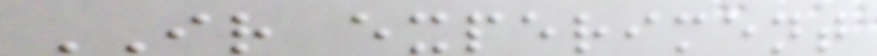IR experiment
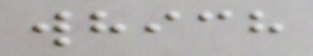which
